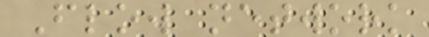Flow network
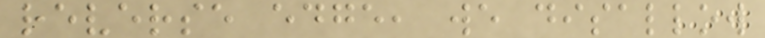reverse edge, we disallow
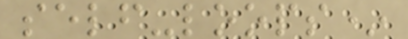self-loops*
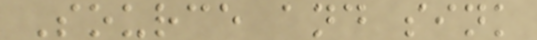Source and sink
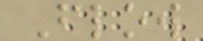Flow
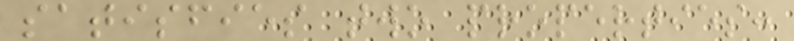satisfies two properties:
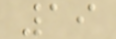19
